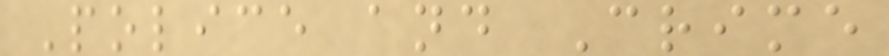Police and Crime
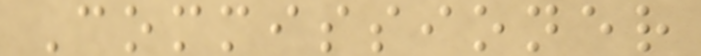Commissioner
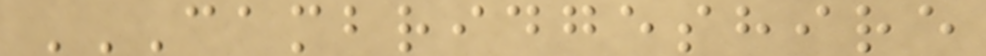CAMBRIDGESHIRE
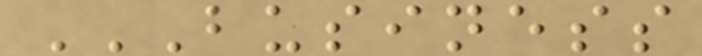BUSINESS
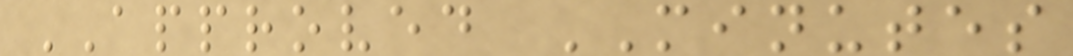APPROVED MINUTES
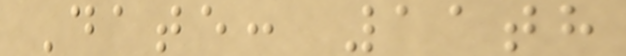Date: 11th
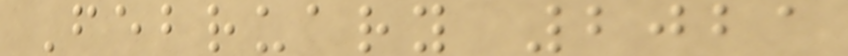February 2021
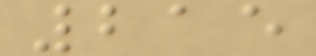215
